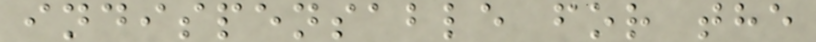indispensable for the
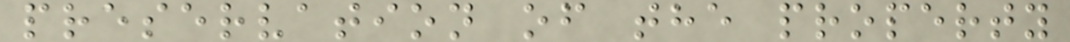preservation of the property
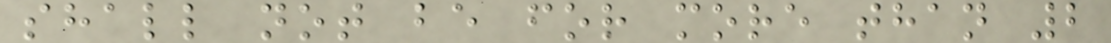shall not be for more than 2
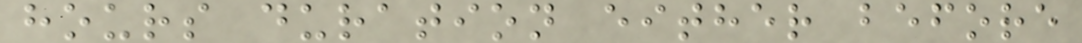hours duration either before
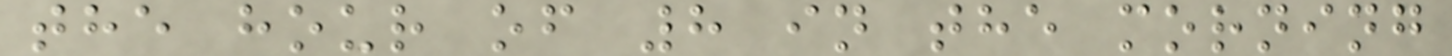the hour of 8 in the morning
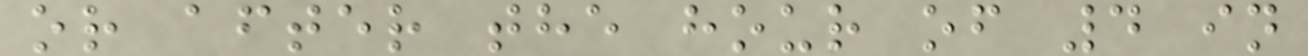or after the hour of 4 in
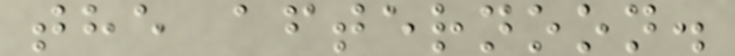the afternoon.
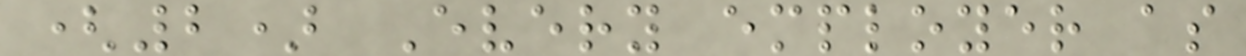(2) Every employer as
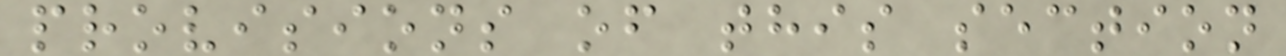provisions of this section
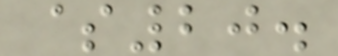$20.
